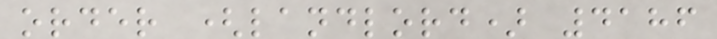order (landlord) 4186
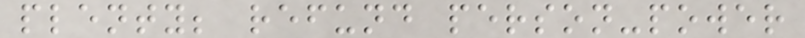plenty; refund person-power
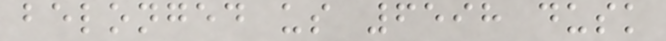belonged us 6598 dusk
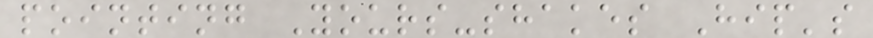pointing Yours-shakes Hip's
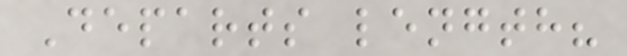Departs length?
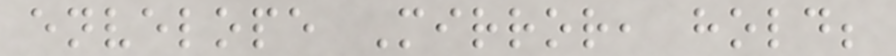envelope Mirror, hold;
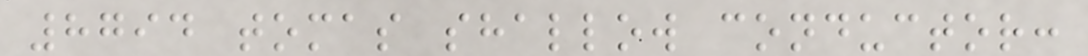8794 tomas shallow conductor:
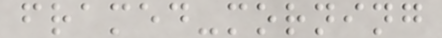framed-morning
